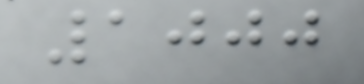1000
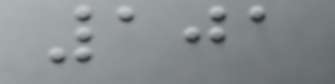101
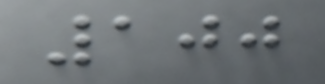100
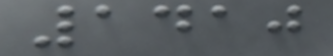1410
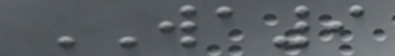WA9
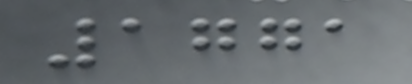1771
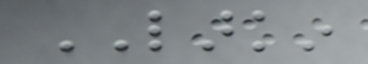LARKIN
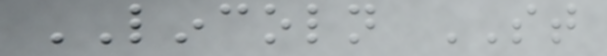LINCOLN ST
